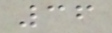36
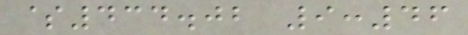$434.02 9:46
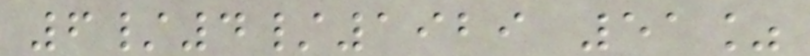6/4/1929 51%
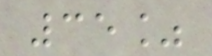35%
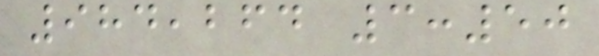984,264 3:50
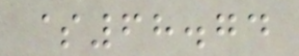$68.74
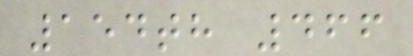154th 466
